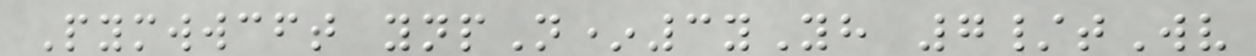Pymwwcft ynpN*3yYh 7/tWv
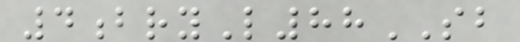4bryL88SB
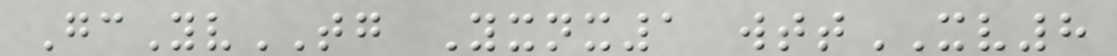GcYvTG Yxnx1 wttXV8
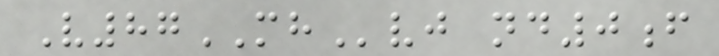V87MHvj nd0f
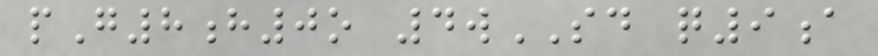pG8h0o 4wSD q9a
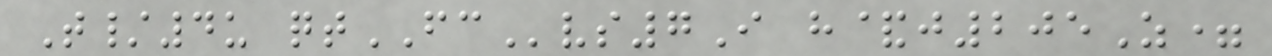T/4u qtFCvs7I h&j205Z=
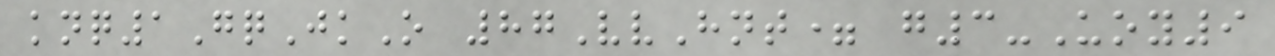knq1GqJkO 87VvHnt= g3-Uoy9
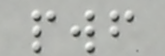pwf
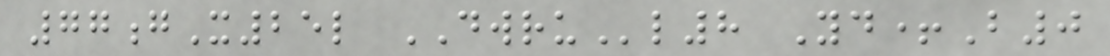77gX25l DWRUl8 Yd+B0
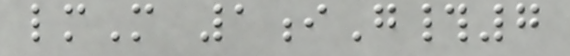lmM 1iG#7
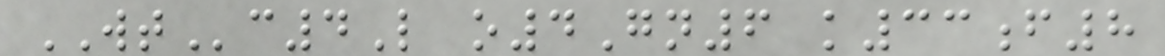WTc4L o4Gn6 k33f8
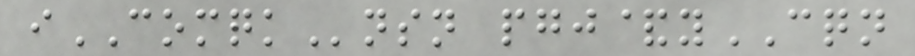iCOMQKnsn pgj&yCQN
